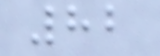82
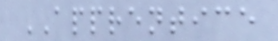APPRENTICE
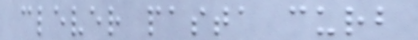clever pasta curb
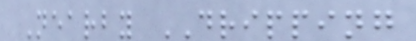Nearby DRIPPING
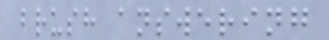brush answering
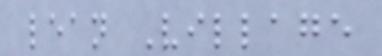lean Village
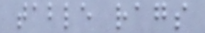table rags
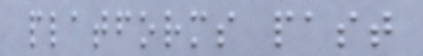platforms past
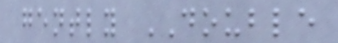gently DOUBLE
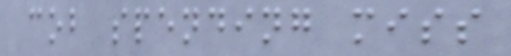cob spending miss
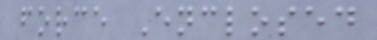force Enclosed
